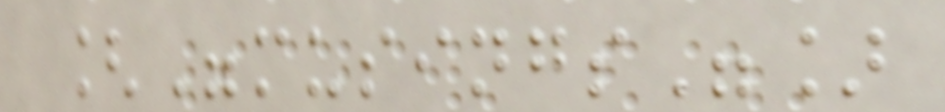["musings"]
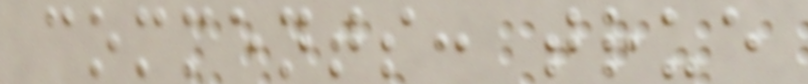comments: true
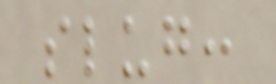slug:
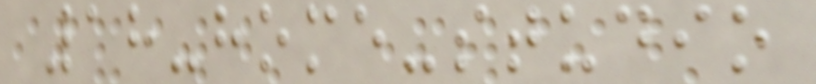18-home-studio
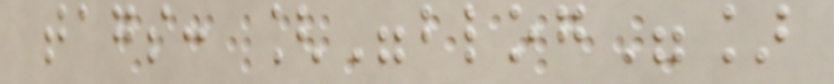tags: ["blog"]
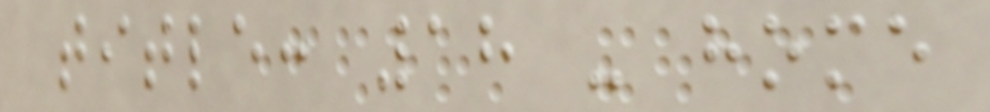title: 18 - home
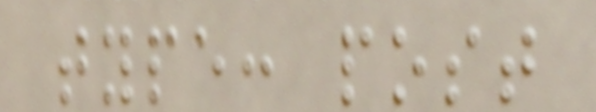type: post
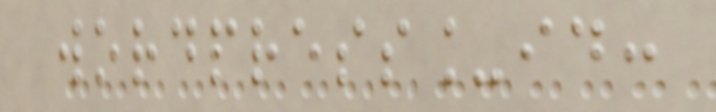wordpress_id:
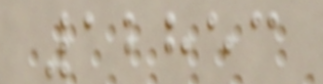12853
